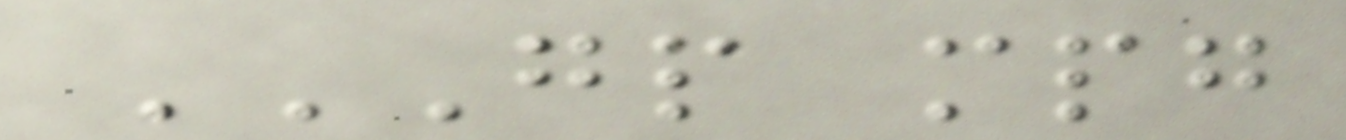GP MPG
